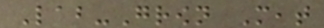Lab-Grown Meat
